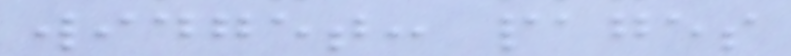widget: pages
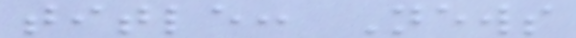title: News
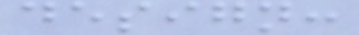design:
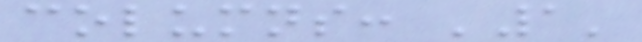columns: '1'
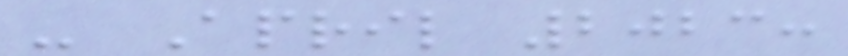- April 2023:
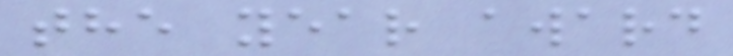the year award
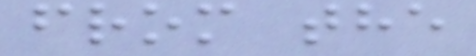from the
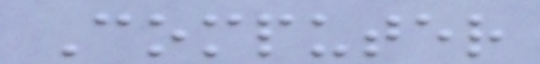Computer
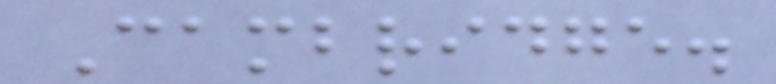Cambridge.
